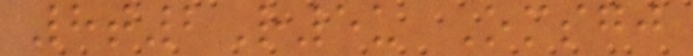8t2R5u Omsgj
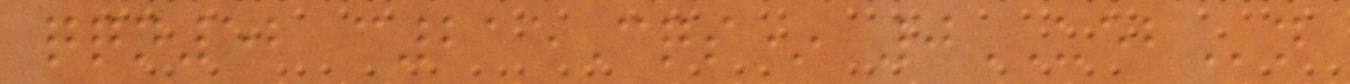qqn52 c215Cqs* 0UEBn
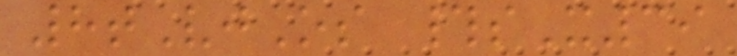8tVjOs #sX39
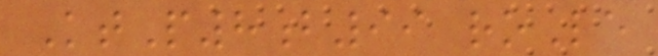KtP8b99 roLe
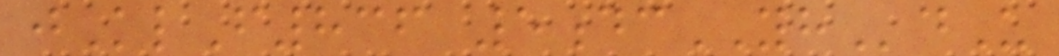jKlF836 5dcYHdU
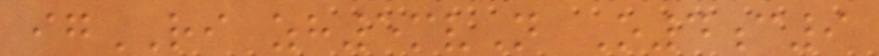igRI zh5mvN O4c9
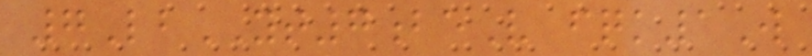7LbYT7beV fqk1W
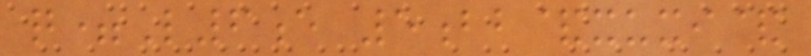q=L6e 5bb&xuxi&
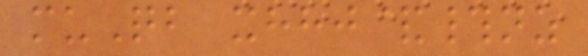muQb xhhj&#nz
